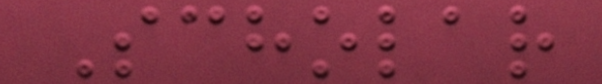Scholar
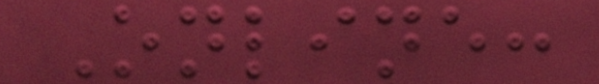Online:
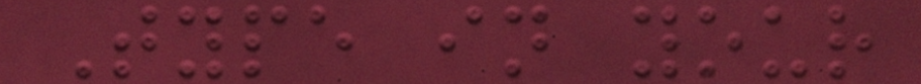Type in your
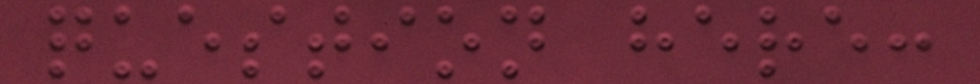question here:
